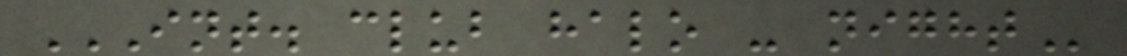INT. CLUB HALO - NIGHT
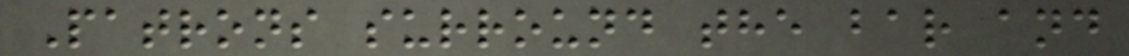Patrons surround the bar and
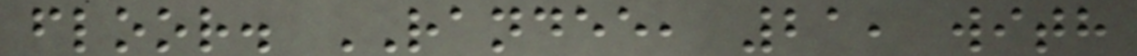floor. RANDEE, 21, with
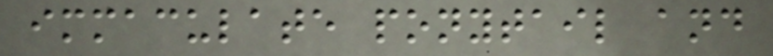immaculate ponytail and
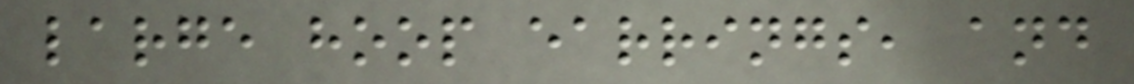large hoop earrings, and
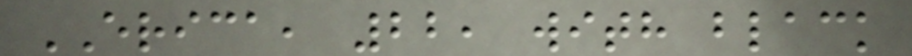ERICA, 22, with black
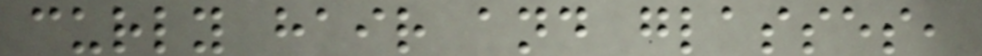curly hair and glasses,
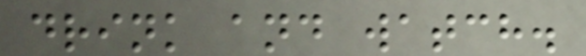drink and watch.
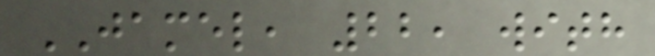JAMEL, 22, with
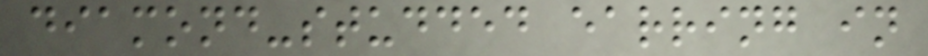diamond-studded earring in
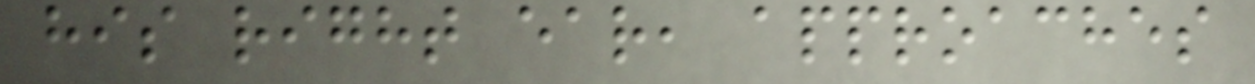his right ear, approaches
